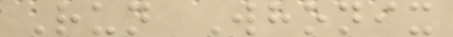Run Whonix
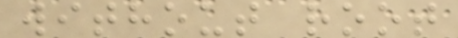without root
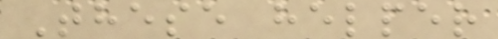These helper
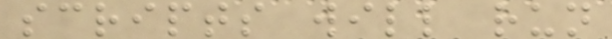scripts will run
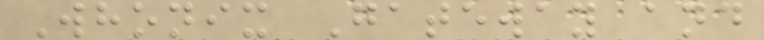Whonix Gateway and
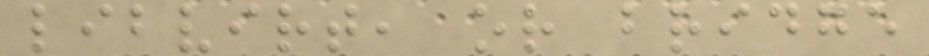libvirt, or bridge
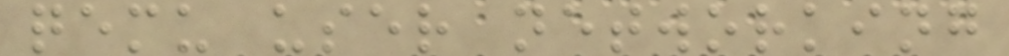qemu user networking
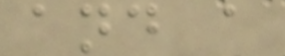and a
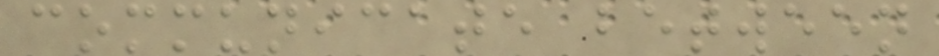communicate between
